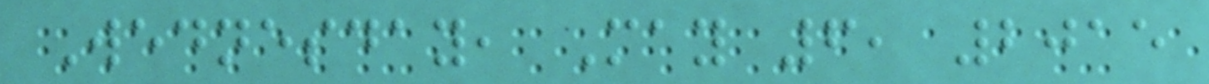Wednesday, May 6, 2015
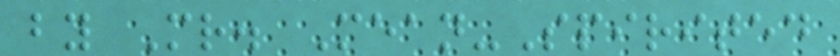by Mr. Mean-Spirited
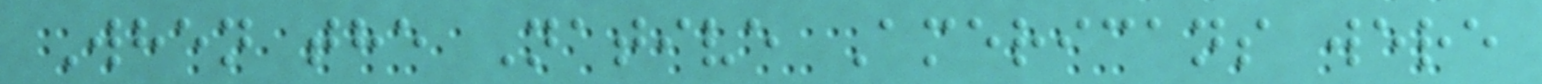When the Native Americans were
